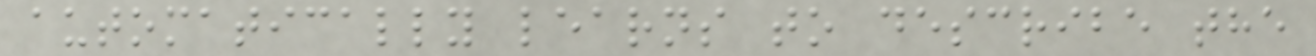automatically learns to describe the
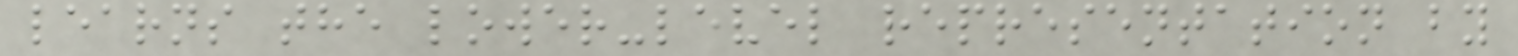learns the lower-level representation by
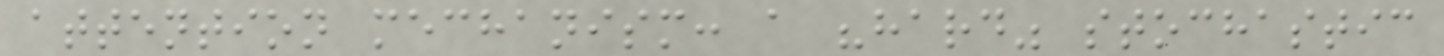attention mechanism: a "hard" stochastic
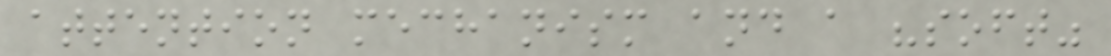attention mechanism and a "soft"
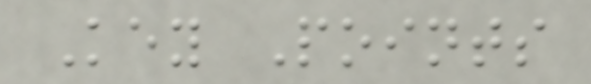Key Points
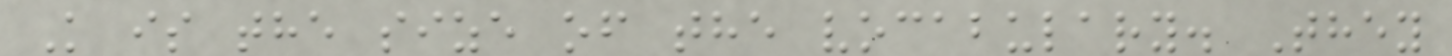K is the size of the vocabulary. They
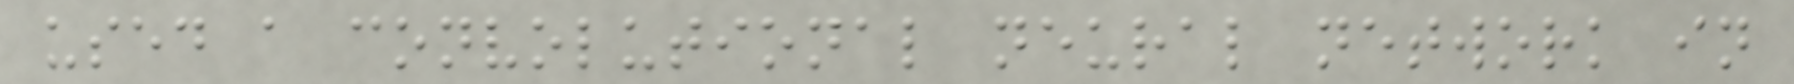used a convolutional neural network in
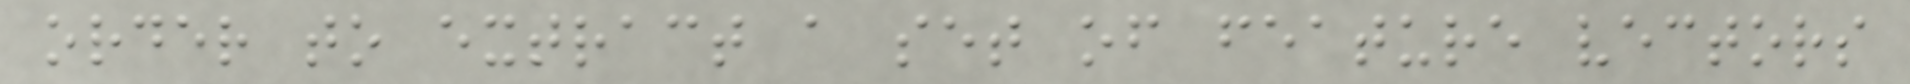order to extract a set of feature vectors
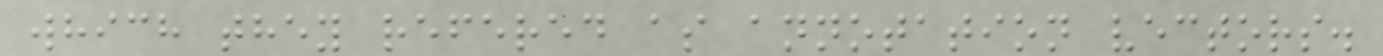which they refered as annotation vectors.
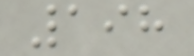198
